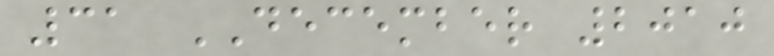31 DECEMBER 2010
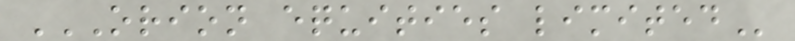ORION EQUITIES LIMITED
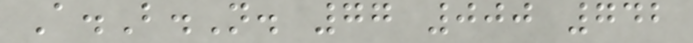A.B.N. 77 000 742
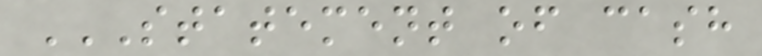STATEMENT OF CASH
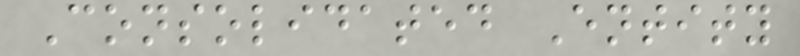Consolidated Entity
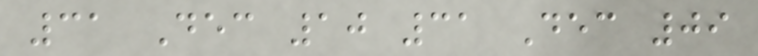31 Dec 10 31 Dec 09
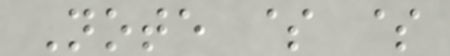Note $ $
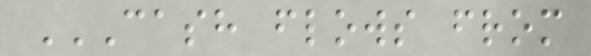CASH FLOWS FROM
